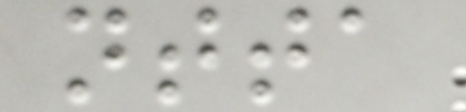ntta
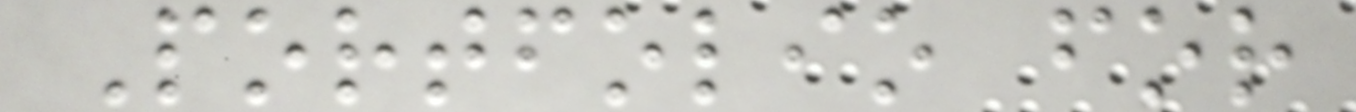Portfolio for
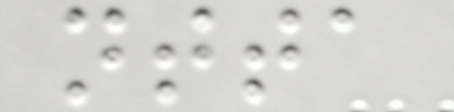ntta
